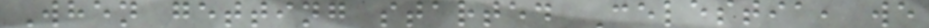When getting started Celestia, we
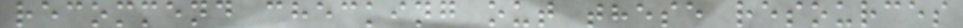recommend checking out these resources
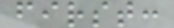first:
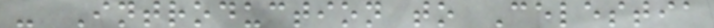- Introduction to Celestia
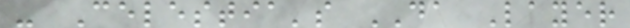- Celestia's DA Layer
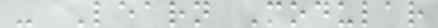- Learn Modular
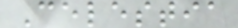Celestia
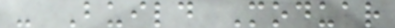- Build Moduar
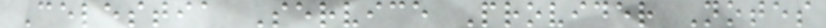Celestia Service Provider Notes
